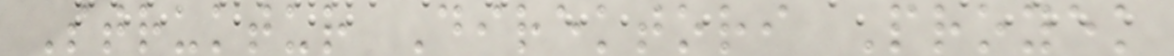Struktur Direktori Proyek
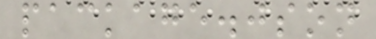package.json
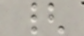{
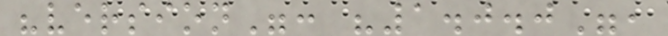"version": "1.0.0",
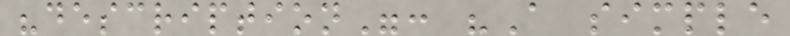"description": "A simple
